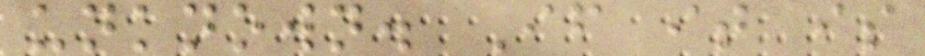unknown. If it is
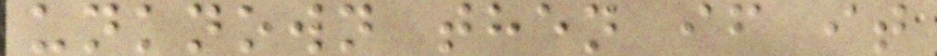unknown then if it
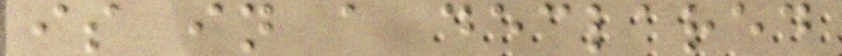is in a declared
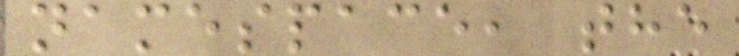namespace, the
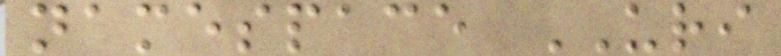namespace URI
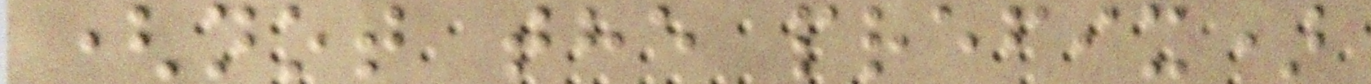(not the prefix)
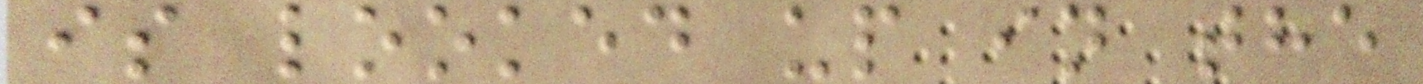is looked up in the
